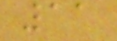11
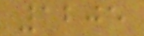1205
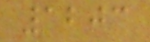1203
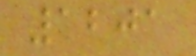1201
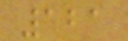121
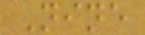Nine
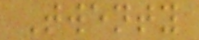Twenty
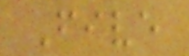Five
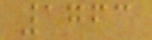1763
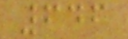646
